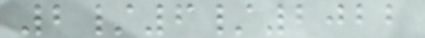2/6/2022
